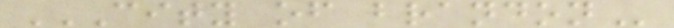CITY OF BRANDON
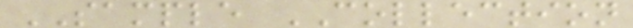SAMPLE COLLECTION
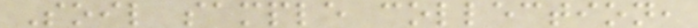Soil sample collection,
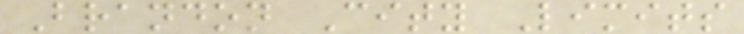Brandon City Limits
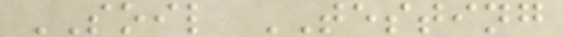SOIL TESTING
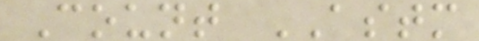Count ASTM
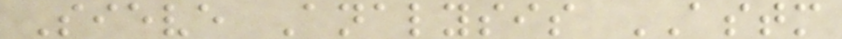Sieve Analysis ASTM
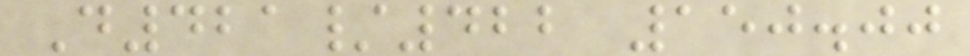D421/422 150.00
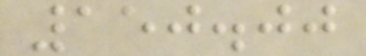150.00
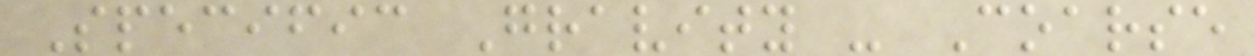Specific Gravity - Coarse
